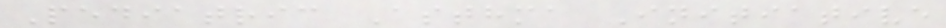Pediatric Asthma Initiative
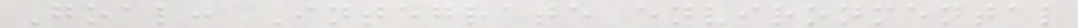Goal: Integrate environmental
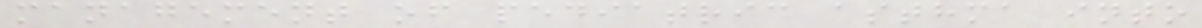management of pediatric asthma into
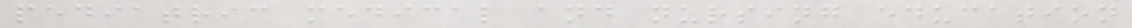pediatric medical and nursing education
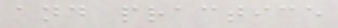and practice
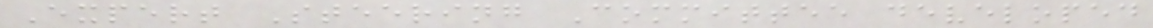Expert Steering Committee developed
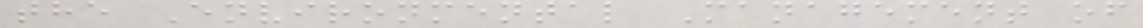the Environmental Management of
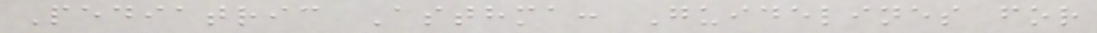Pediatric Asthma: Guidelines for
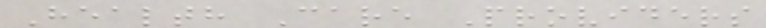Health Care Providers
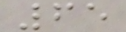65
